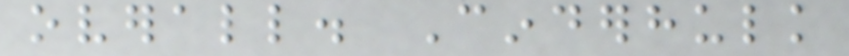overall. Cinderhulk
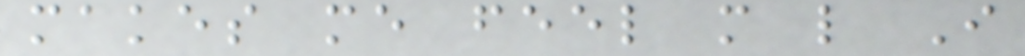makes me feel more like I
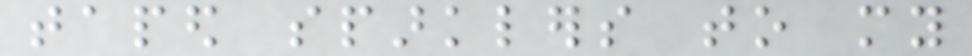taped sparklers to my
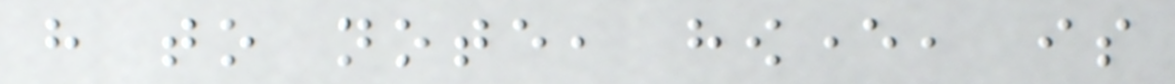have to note, however, is
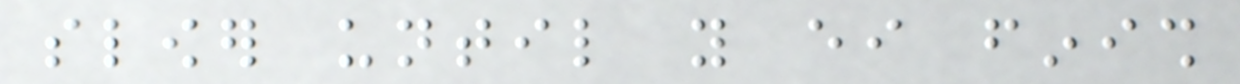slower until you either finish
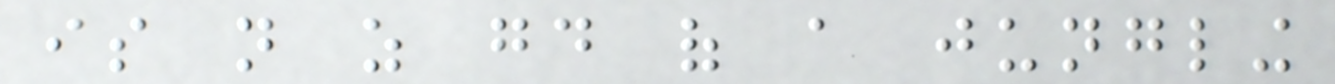is not as good of a jungling
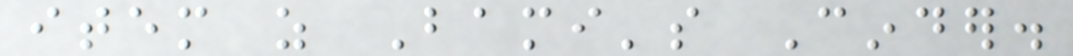item as Bami's Cinder.
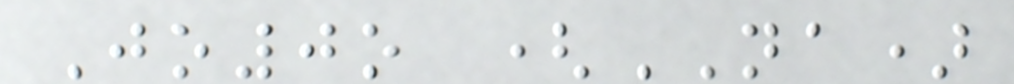Jo0o (NA)
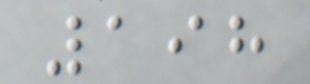198
